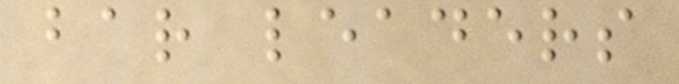bar leaders
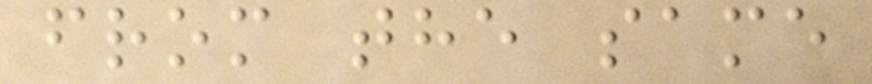from the same
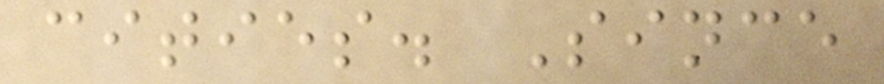cities. Since
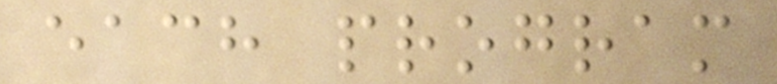each program
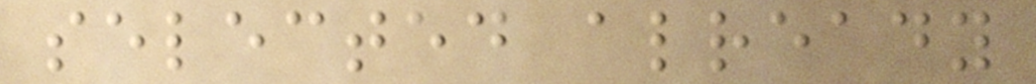selected already
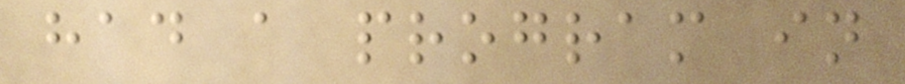had a program in
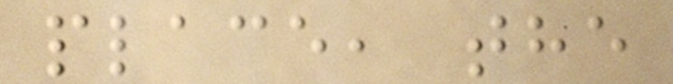place, the
